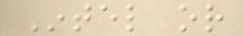Intel or
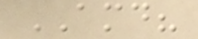AMD?
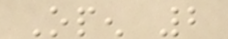Open 2
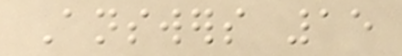Answers 15
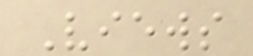Views
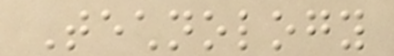Technology
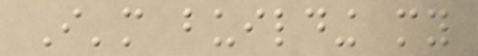I'm building my
